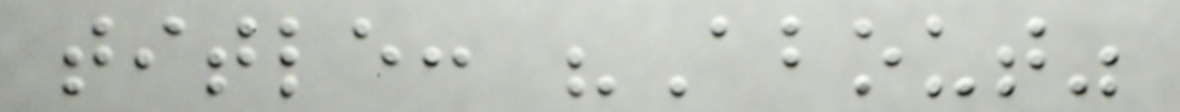title: "About"
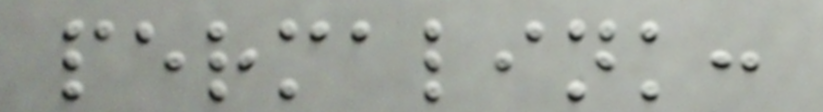permalink:
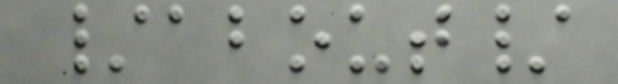/about/
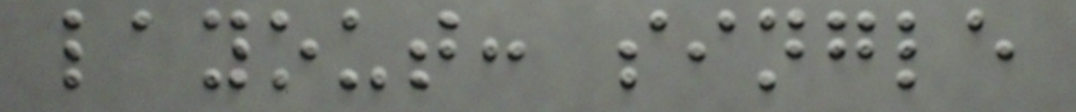layout: single
